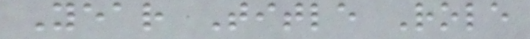Year Title Role
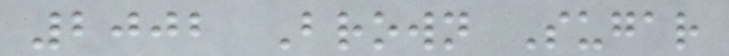2002 Brown Sugar
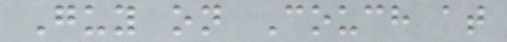Guy on Couch at
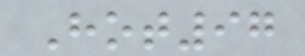Hot97
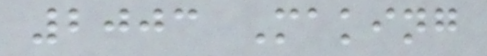2003 Making
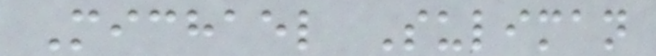Michael Suliman
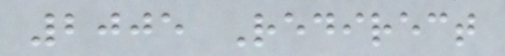2005 Redirect
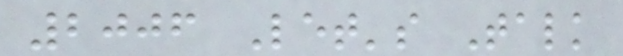2006 Let's Talk
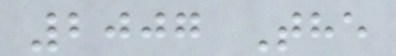2007 The
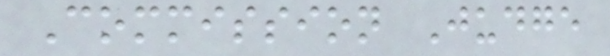Commission Judge
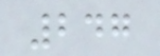247
